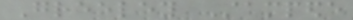Greeley Stampede
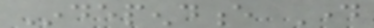Independence Day
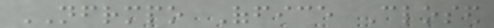NFRMPO Office Closed
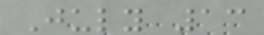July 13
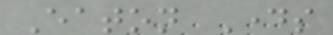Eaton Days
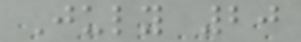July 20
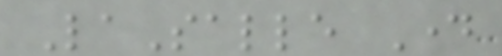LaSalle Day
